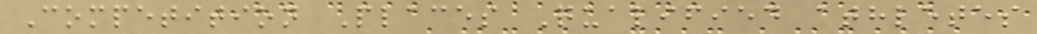Competition Places Qualified athletes
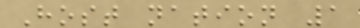Host nation 1
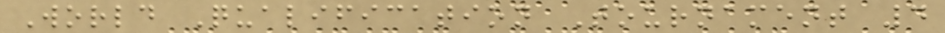World Qualification Tournament 4
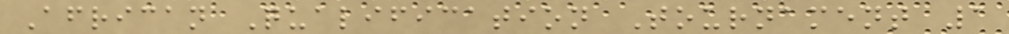African Qualification Tournament 1
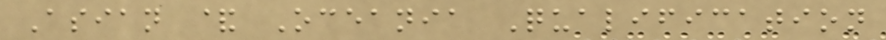Asian & Oceania Qualification
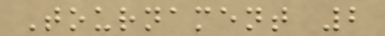Tournament 2
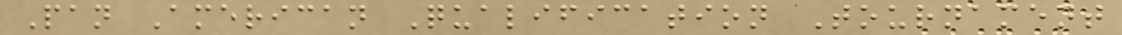Pan American Qualification Tournament
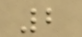2
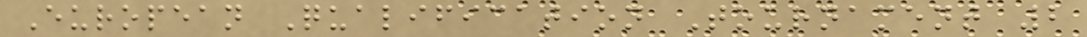European Qualification Tournament 2
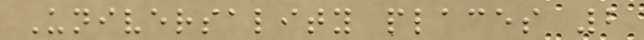Universality places 2
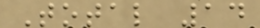Total 14
